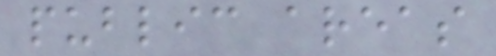public areas
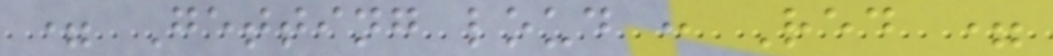= Getting loud : Red =
